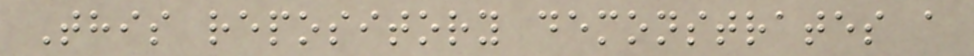This repository demonstrates a
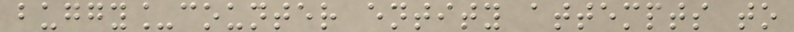buggy_counter entity attempts to
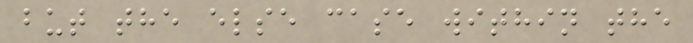but the else case within the
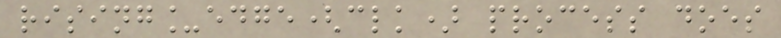rising_edge(clk) process does
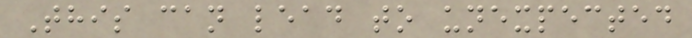This can lead to unexpected
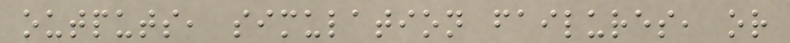outputs, simulation failures, or
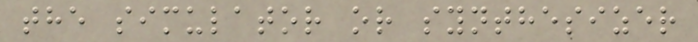the simulator or synthesizer
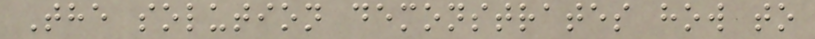The solution demonstrates how to
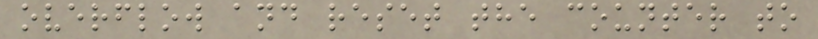overflow and reset the counter to
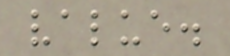value.
